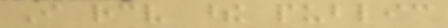I receive these public
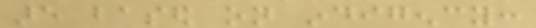are based on indigency:
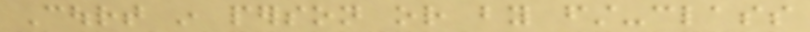Court in person or by first-class
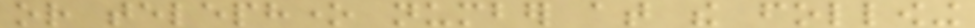or telephone number at the following
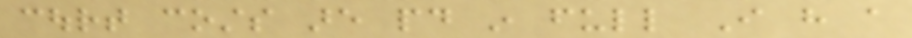court costs are paid in full I have a
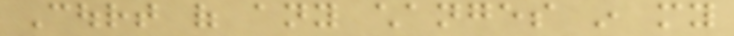Court of any changes in my
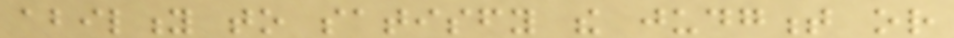ability to satisfy the judgment or
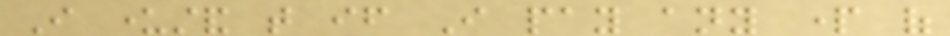I understand that if I pay any part of
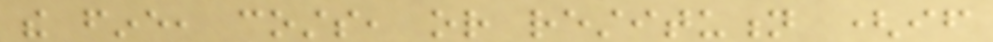the fine, costs, or restitution (if
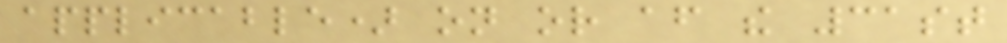applicable) on or after the 31st
